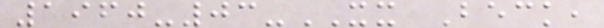1960-03-XX Beck,
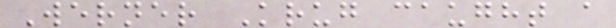Werner Krug caught a
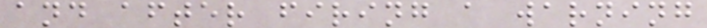and after firing a warning
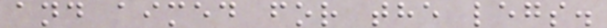and aimed for the legs.
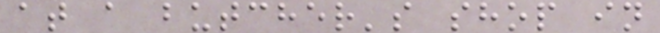at a butcher's shop in
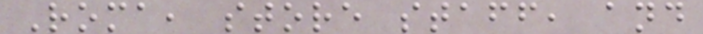Roma, store staff, and
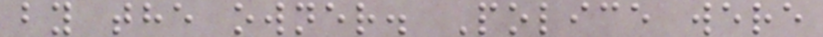by the owner. Police were
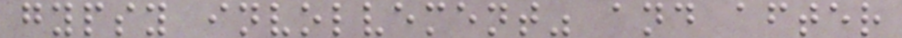gypsy involvement" and after
